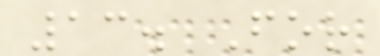13. For
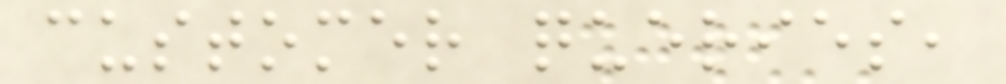customer queries,
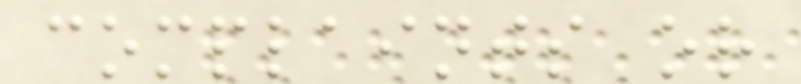complaints or
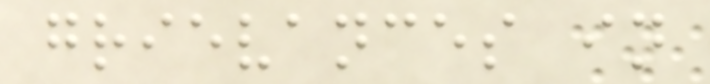grievances in
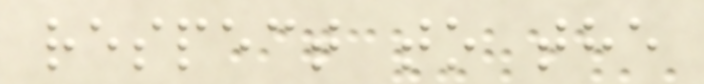respect to the
